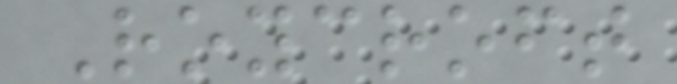Roycroft
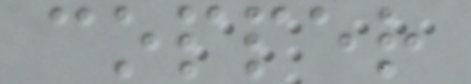copper
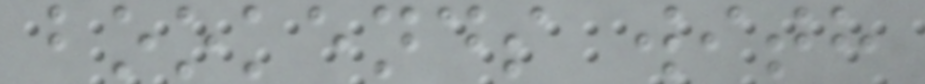bookends with
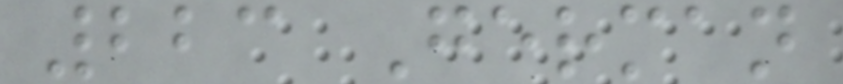223 German
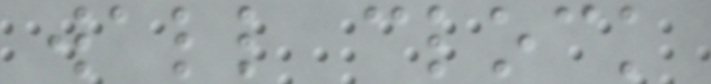wall clock
